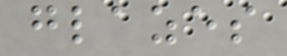glazes
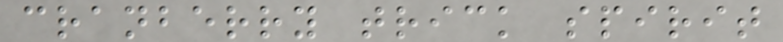cranberry trick spirit
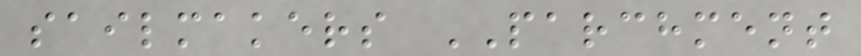sailmakers PARCHMENT
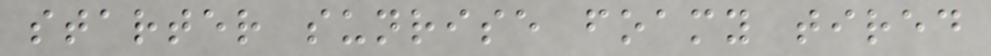starter sunrise foamy tired
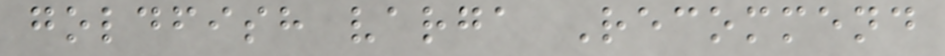goldfish varga Recommend
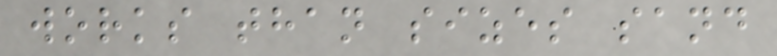works than sizes sand
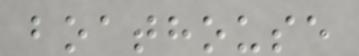boathouse
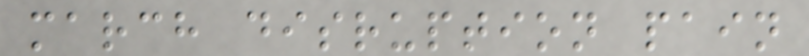march disruption pain
